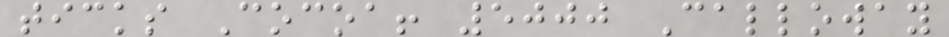ticks Cocoa! 5000 Calloway
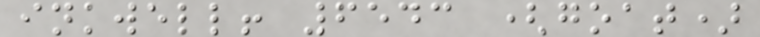inkwell! 6543 (goat)
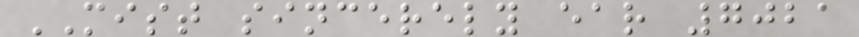MIST sincerely ear 7021
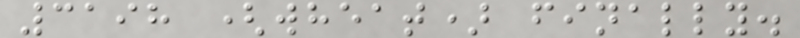3198 (wheat) finally.
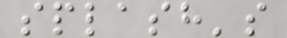splash's
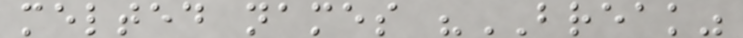melted names "BREAK"
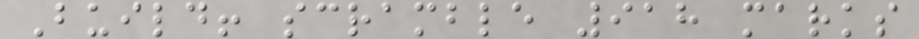Build! scramble 918 marks
